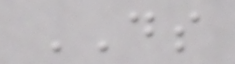DS
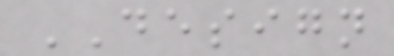DESIGN
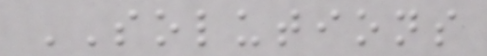SOLUTIONS
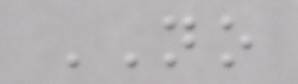NO
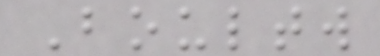Boultw
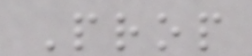Prop
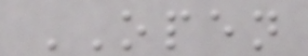OPEN
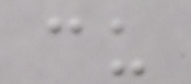cu
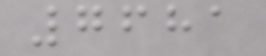7681
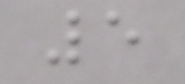5
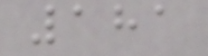181
